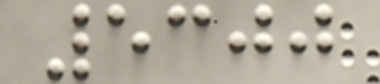5300
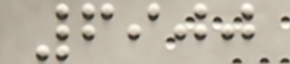6900
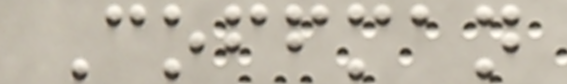Coffman
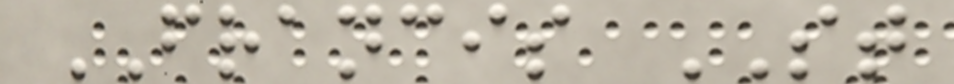FRANCIS ST
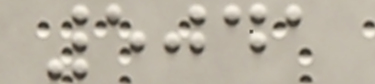5041
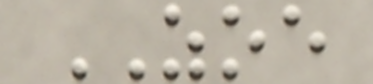ZOE
